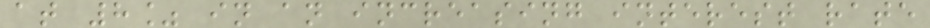at 8% in an increasing interest rate
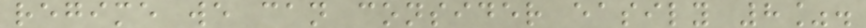regime we can consider easily 8%.
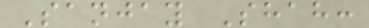Sanjay Shah:
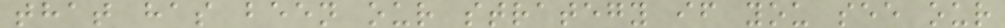that has been our strategy if you see our
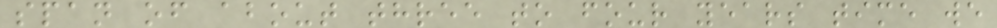span of about three to four years time we
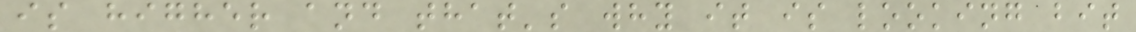is higher and that's why it is looking bit
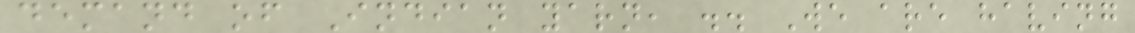demand of Indian yarn, .. We are having
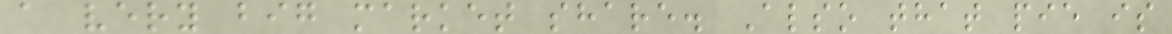a very big market share. Also that pie is
